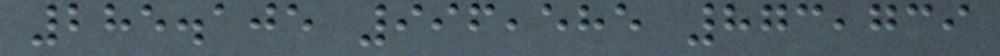285.105 996,585 873,739
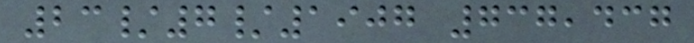23/7/1907 737,437
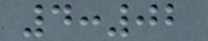4:02
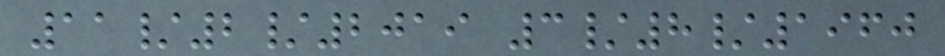11/2/2019 3/8/1960
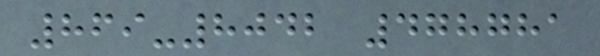869-8042 478781
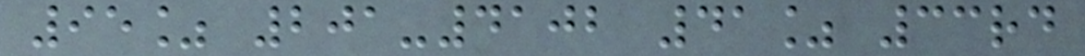95% 201-4102 41% 33rd
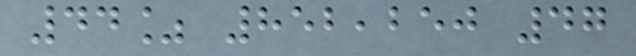44% 852,250 47
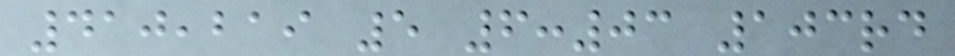410,219 5 6:03 103rd
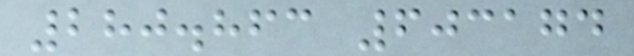280.863 603174
